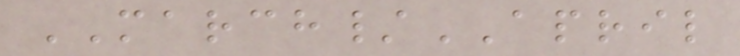MARCH/APRIL
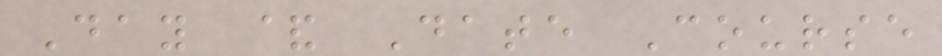Day & Date Course
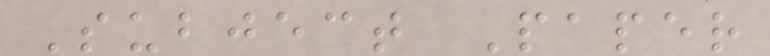Subject Paper
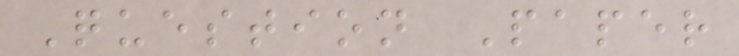Question Paper
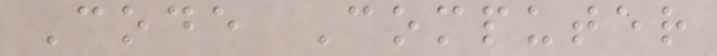Code Computer
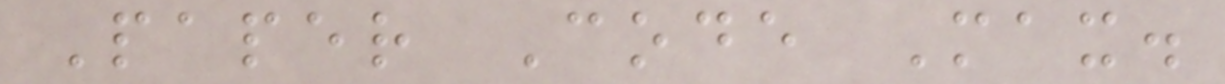Paper Code Max.
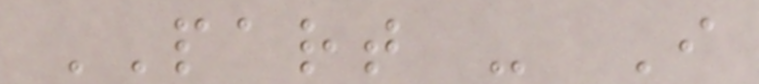PART - I
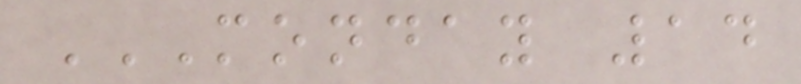MONDAY 14
